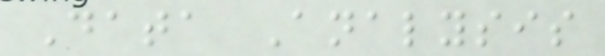Data Analysis
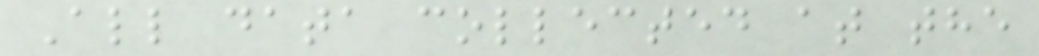All data collected at the
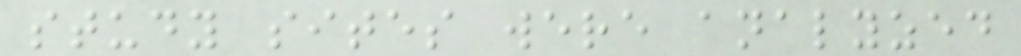study sites were analyzed
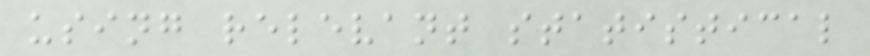using relevant statistical
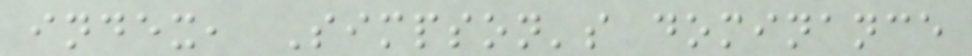index, Simpson's dominance
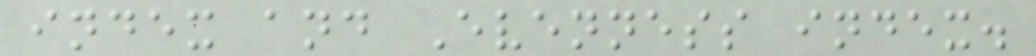index and Evenness index.
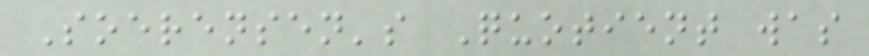Soerensen's Quotient was
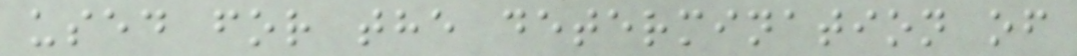used for the determination of
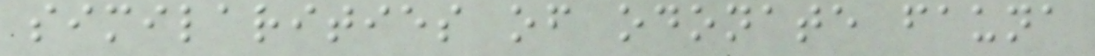similarities of odonate fauna
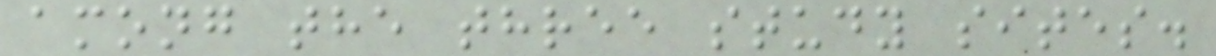among the three study sites.
